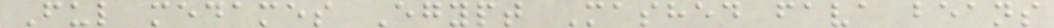Ful medames Egypt Mashed fava beans
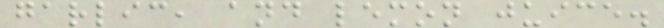garlic, and lemon juice.
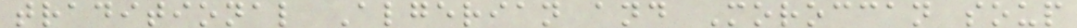traditional Algerian and Moroccan soup
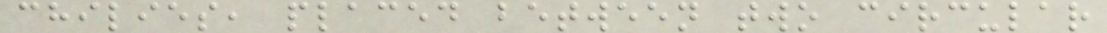chilies, placed between two circular
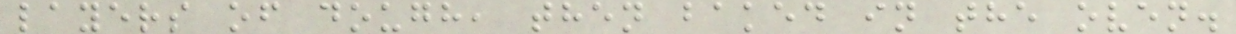layers of dough, then baked in the oven.
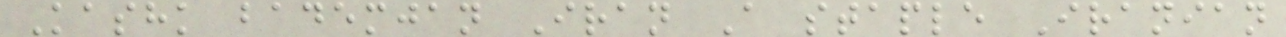Kashk bademjan Iran A staple Iranian
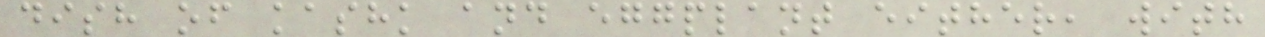dish of kashk and eggplant either, with
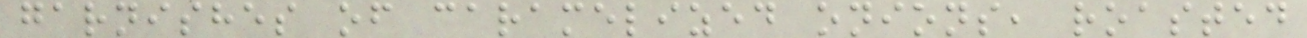garnishes of caramelized onions, roasted
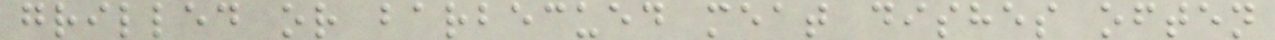grilled or barbecued meat dishes often
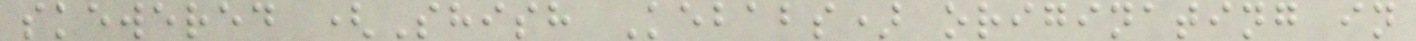skewered (Shish Kebabs) originating in
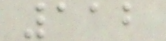112
